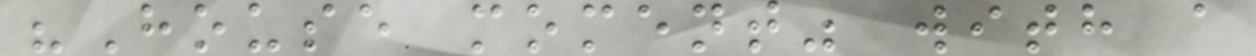"House moment" with a
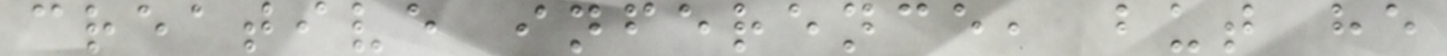creative inference, but he
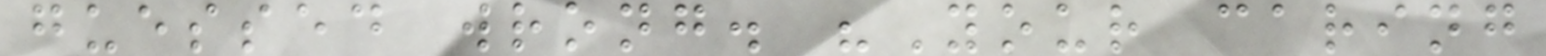guessed wrong. "Your caring
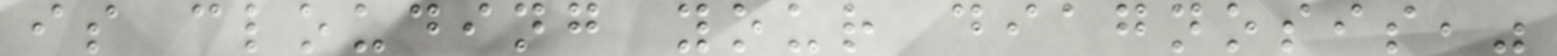is clouding your diagnosis,"
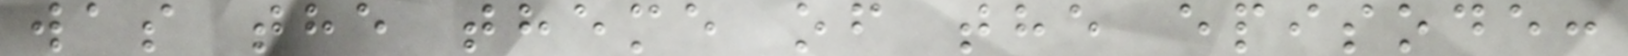was the theme of the episode:
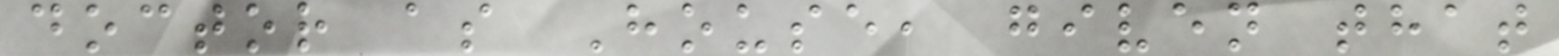doctor as House, given that
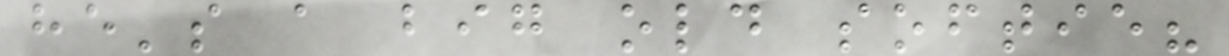he's a big old softie?
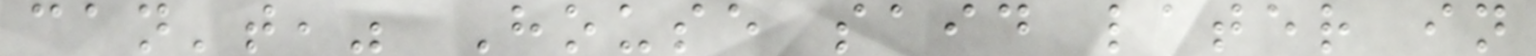can't," House said later in
